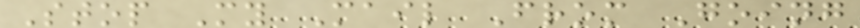Stop My Mail From Going
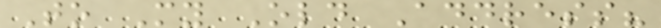To My Old Address?
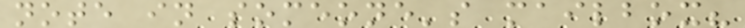note in someone's mailbox?
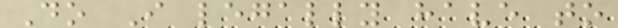Do I legally have to
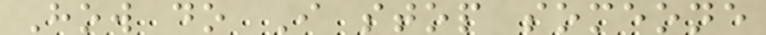How do I stop someone
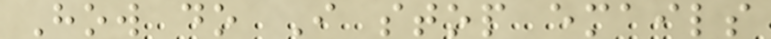How do I stop emails
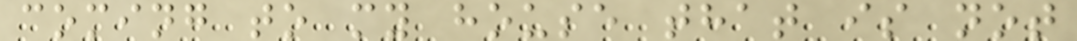coming to my house that is not
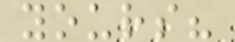yours?
